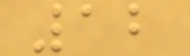12
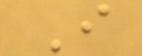I
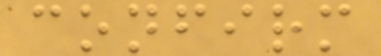confirm
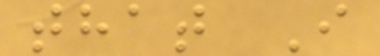that I
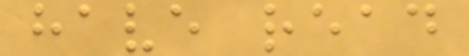have read
